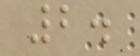2.
